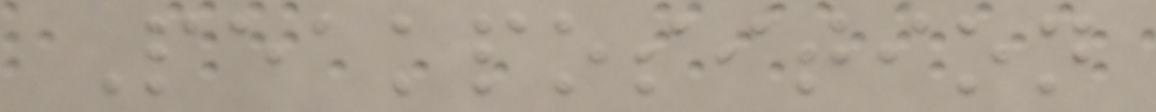Peakposition
